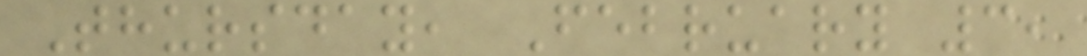Thursday, February 3,
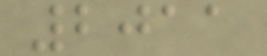2011
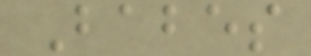Babes
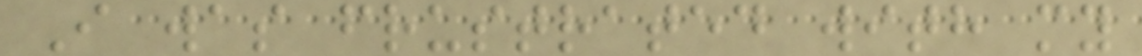I was frustrated with my
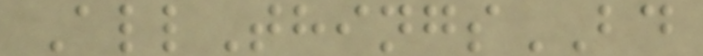AllThingsBD
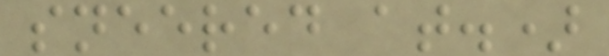sneered at.)
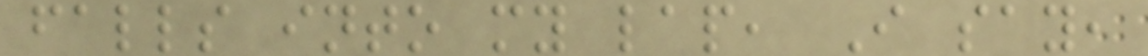falls into my lap, I say,
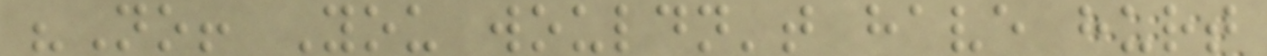"No! You wouldn't have hurt
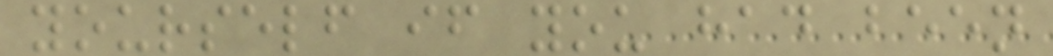yourself if you had been
